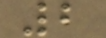2
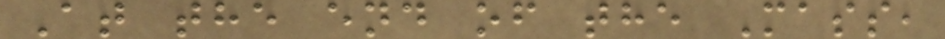At the end of the Mass,
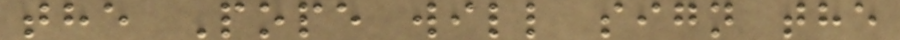the Pope will sign the
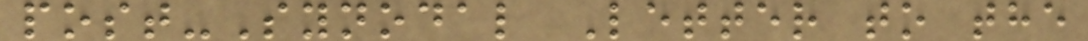post-Synodal Letter to the
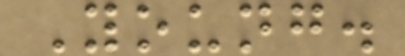Young.
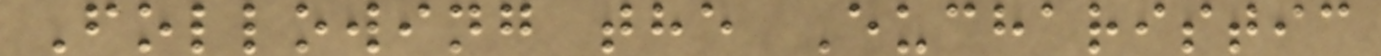Following the Eucharistic
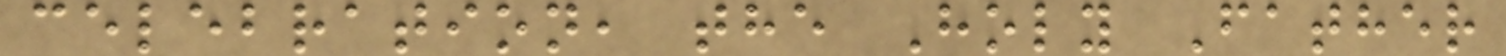celebration, the Holy Father
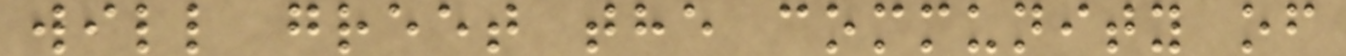will greet the community of
